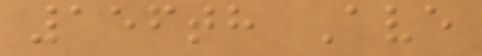156th Ave
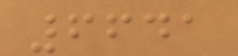6641
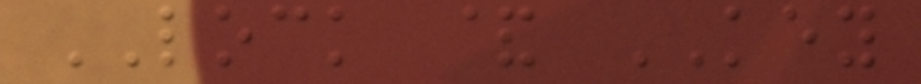LOCK & KEY
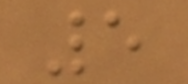5
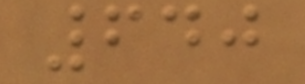640
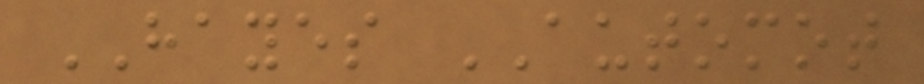HAYES AUTOMOT
